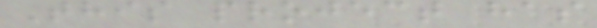This project has
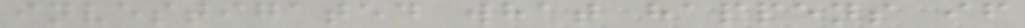investigated what happens if
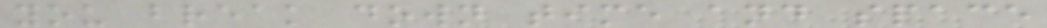you break down time and space
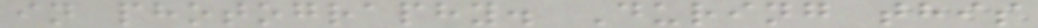in photography. During this
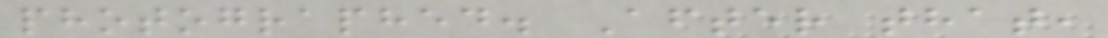photographed. After that,
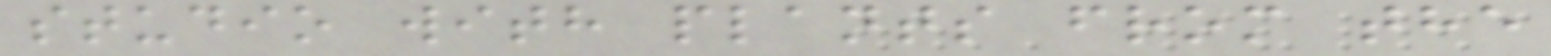studio with plants from the
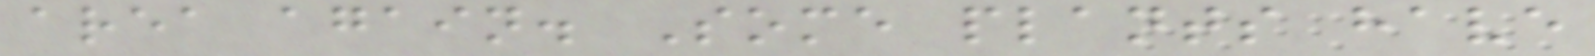area again. Some plants have
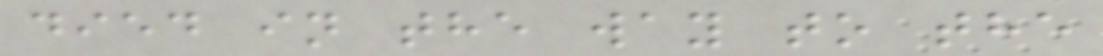died in the way to the
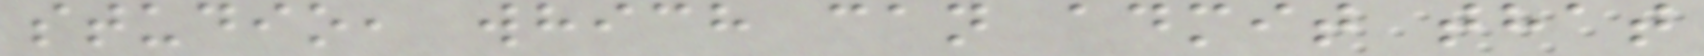studio, which can admit that
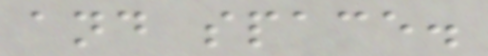and space.
